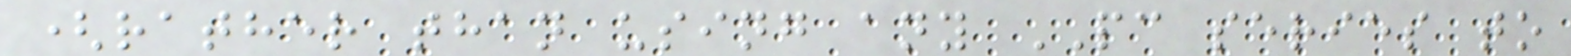(rather than using any PC series to
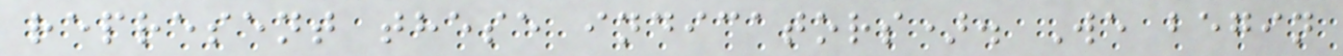represent these indicators). We begin
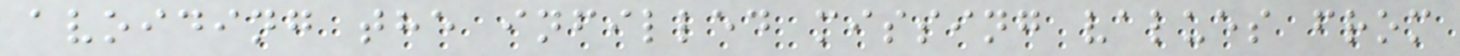avoiding the infilled missing values from
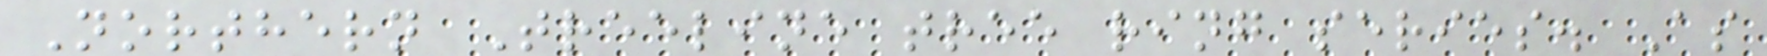Northern Treeline tree ring series. As
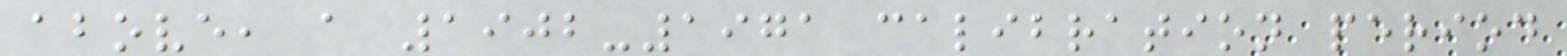above, a 1902-1971 calibration period
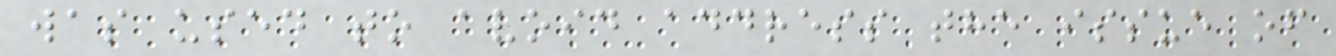was used to avoid address the issue of
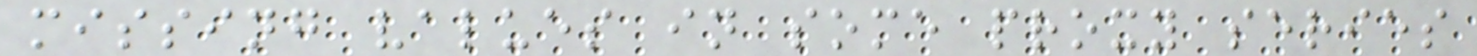missing values in some proxy series
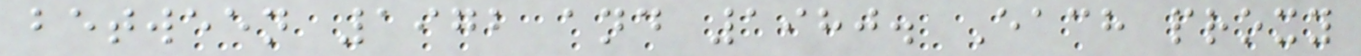between 1972 and 1980. Each proxy
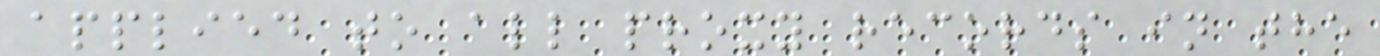applied to all proxy records in the
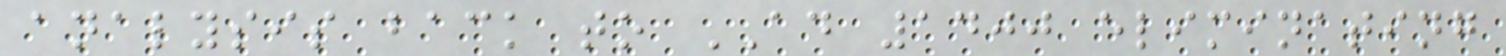analysis back to AD 1400 eliminating
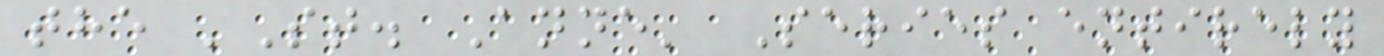the 'St. Anne' Series entirely
